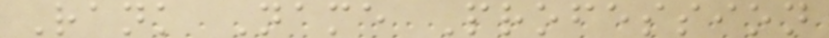Rank Name Profession
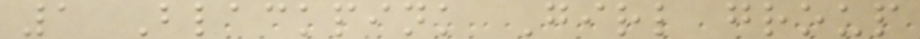1 Blackpink Girl group
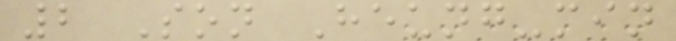2 Son Heung-min
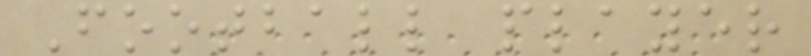Football player
